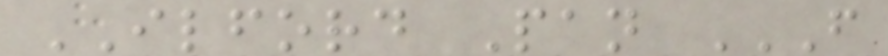ILFORD Pan F
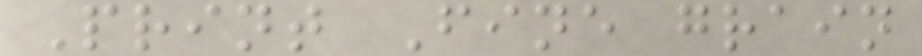Print Fine grain
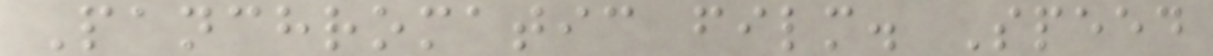Panchromatic film. Speed
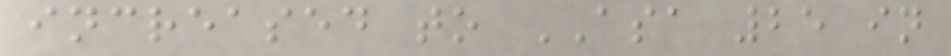increased to ASA 25 in
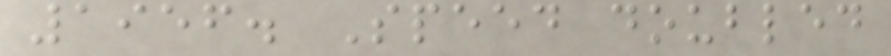1956. Speed doubled
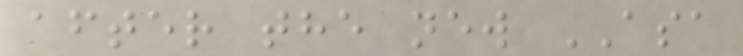after the new ASA
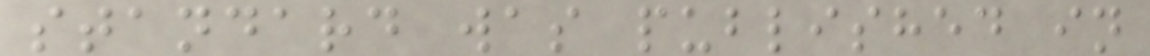standard was published in
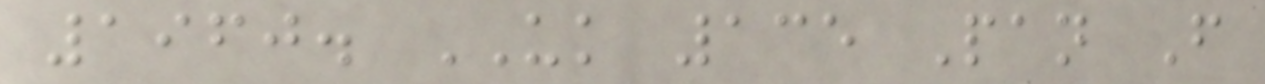1960. UK 135 Pan F
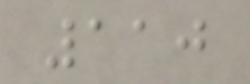110
